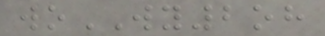woWY2oh
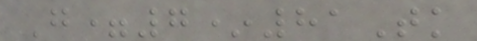G=7*81Tk
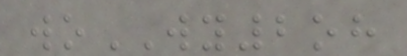woWY2oh
